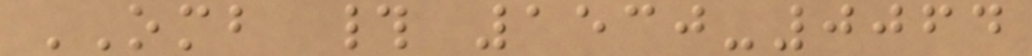OMB # 1530-0064
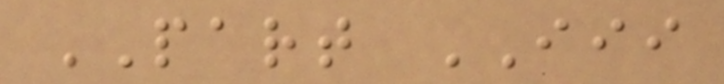PART III
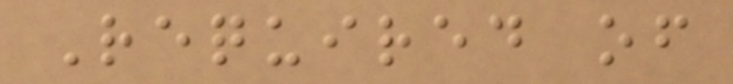Required of
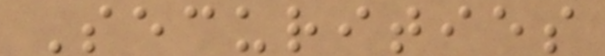Securities
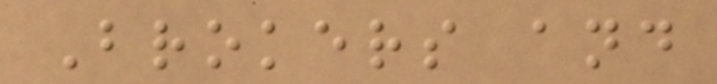Brokers and
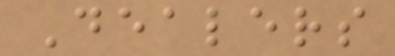Dealers
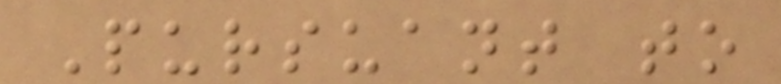Pursuant to
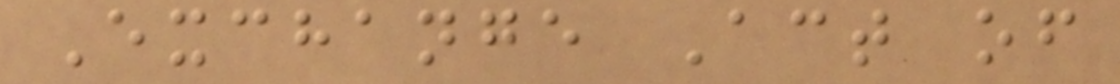Exchange Act of
